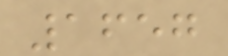1657
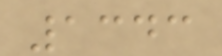1343
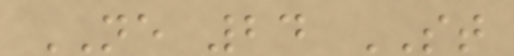NE 24 ST
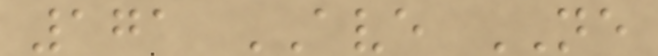171 AVE NE
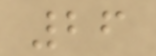26
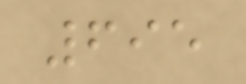695
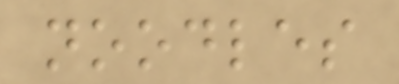noodles
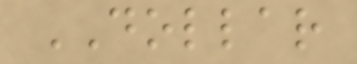DOLLAR
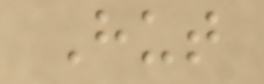Hut
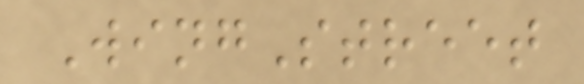WingStreet
